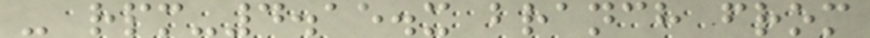- rpm-4.15.x branch from
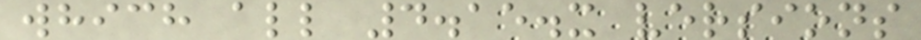which all 4.15.x versions
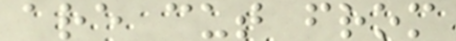are cut from
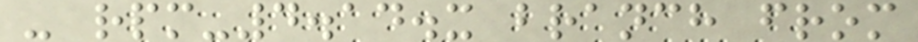- rpm-4.14.x branch from
